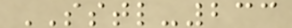SSTL-233
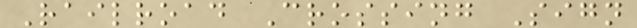Railroad Crossing Sign
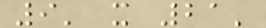9' x 21'
